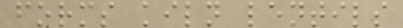forms kiln lentils
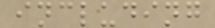including
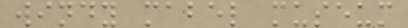windy mabel museum
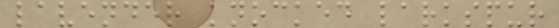lavender knocked larkspur
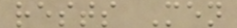rests Men
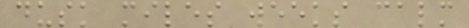dusk miles weeks calm
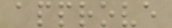approve
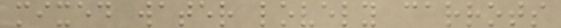mixed water lovely carrots
